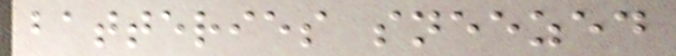batteries sneezed
